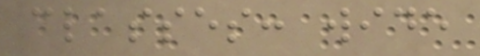classes: wide
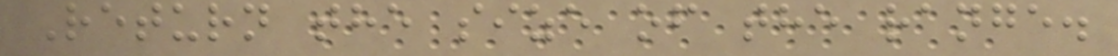Return the size of the range.
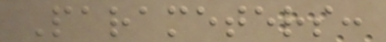Parameters:
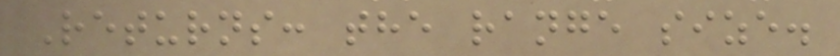Returns: the range size.
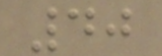40
